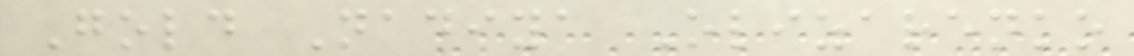Gold Nadiya Olizarenko
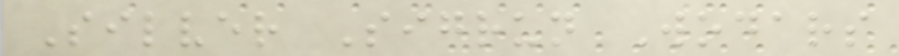Silver Sigrun Wodars
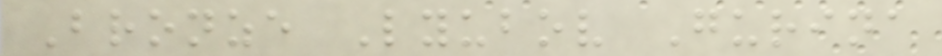Bronze Lyubov Gurina
